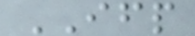IFP
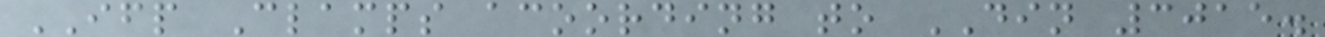IFP Clamps acoording to DIN 3015.
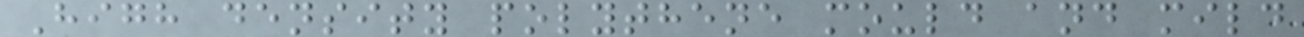High density polythene mould and mild
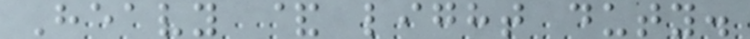Heavy & light duty.
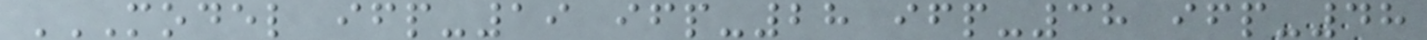MODEL IFP-19 IFP-28 IFP-38 IFP-48
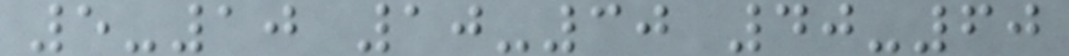5-10 10-30 40-60
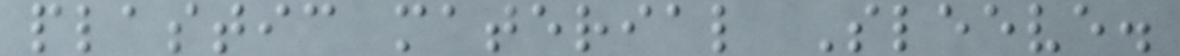plastic material Sleeve.
